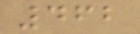462
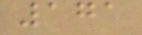171
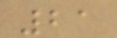21
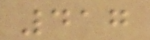417
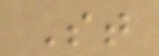St
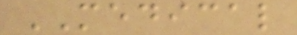MEDICAL
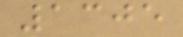1305
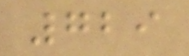729
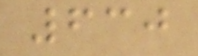630
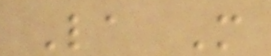La M
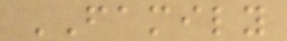FAMILY
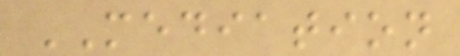MEDIATION
